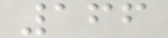166
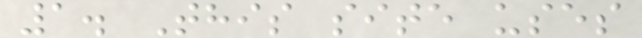1. This site uses
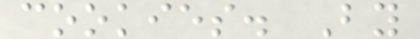cookies. By
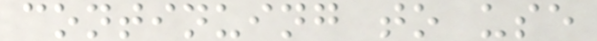continuing to use
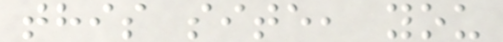this site, you
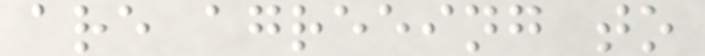are agreeing to
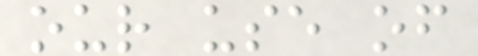our use of
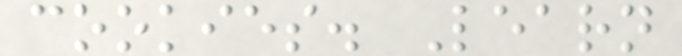cookies. Learn
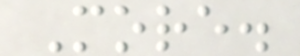More.
